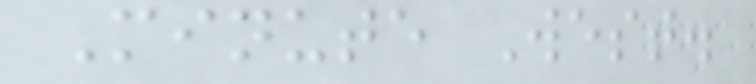Minute West.
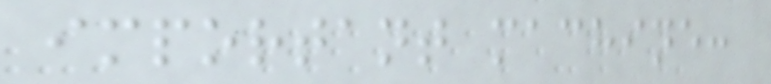important machine:
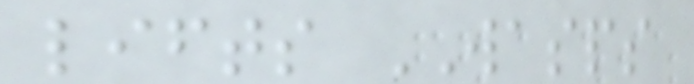lifts WASPS
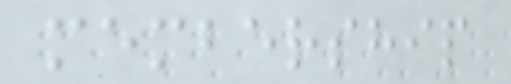membership
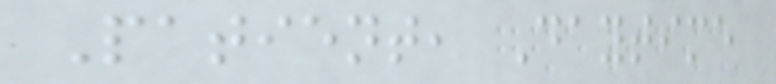Patient, Daytime
